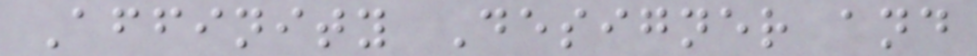Affinity Designer and
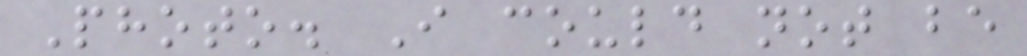Photo. I could not be
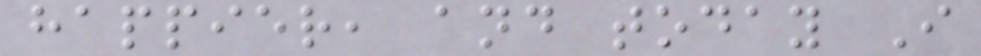happier, and today I
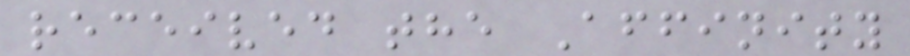received the Affinity
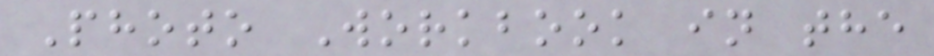Photo Workbook in the
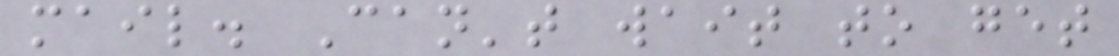mail. Can't wait to get
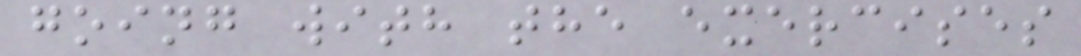going with the exercises
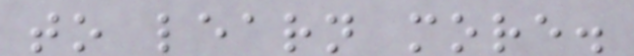to learn more.
